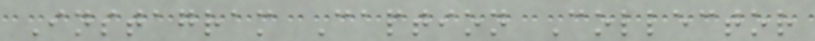Instagram Caption Collector
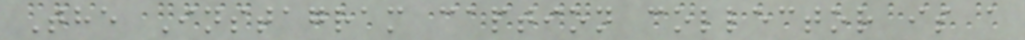The Instagram caption collector is a
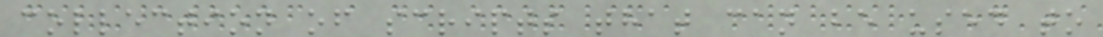collection of scripts that can be used to
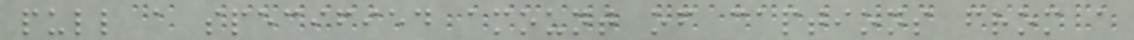pull a specified amount of captions from a
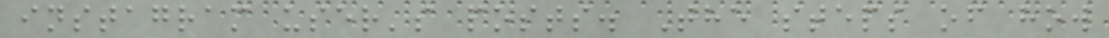instagram user's posts. The steps of how
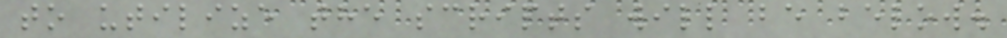to utilize the scripts will be below.
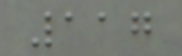117
